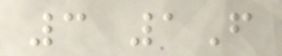3 1F
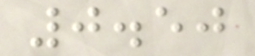0.50
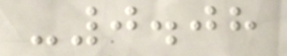-0.08
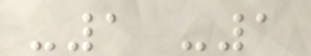-1 -1
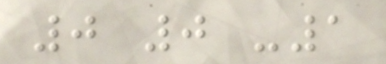0 0 -1
